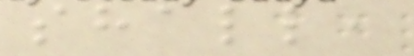shall,
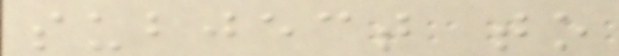subject to
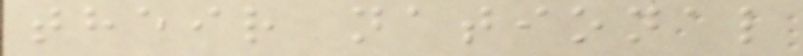their national
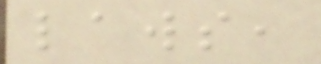laws,
